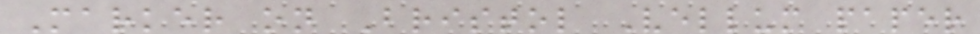Marker on Bristol Vellum paper
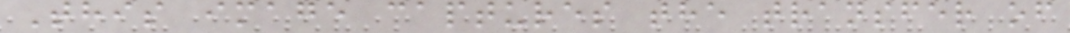This image captures the transfer of
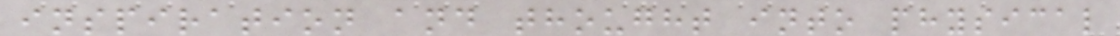inspiration and thought into physical
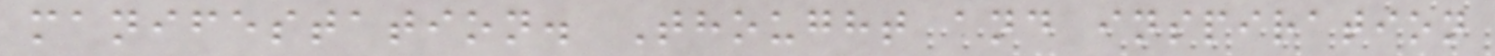manifestation. Thought and inspiration
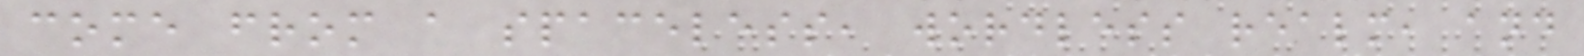come from a spaceless, wordless realm, and
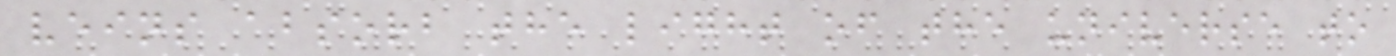veins absorb the light of the universe to
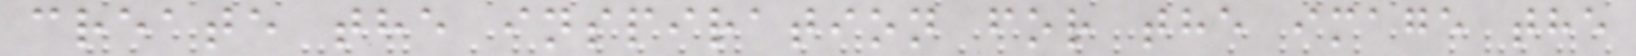create the inspiration for the image the
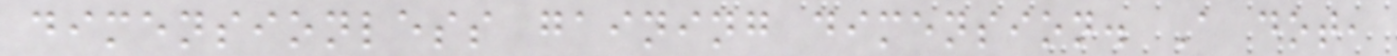dimensionless gaining dimension. A dot,
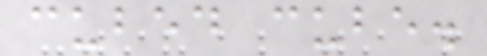cubed cube.
